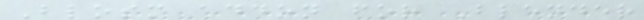Blosm addon for Blender
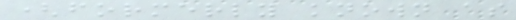(formerly known as
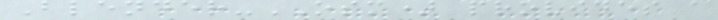Blender-OSM) provides a
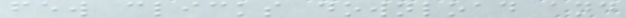few clicks download and
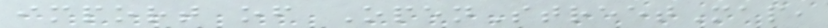import of OpenStreetMap,
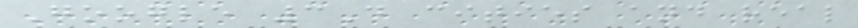Google 3D cities and real
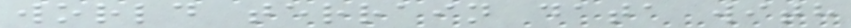world terrain data with
